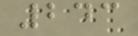243
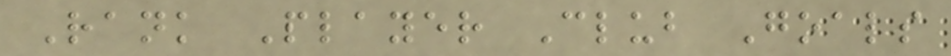Rank Player Club Goals
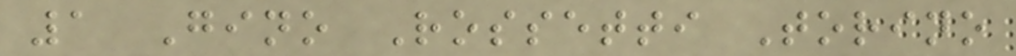1 Gino Rossetti Torino
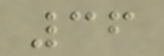36
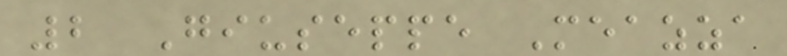2 Giuseppe Meazza
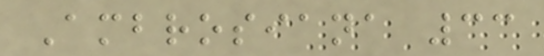Ambrosiana 33
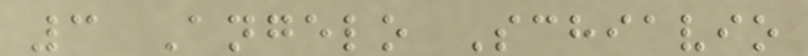3 Angelo Schiavio
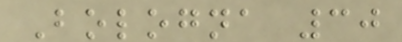Bologna 30
